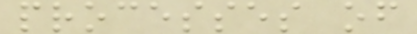processes of
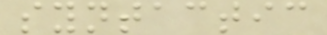syntactic
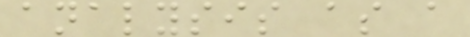analysis as a
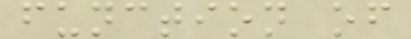function of
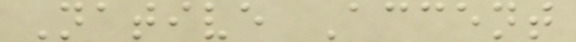Native Accent
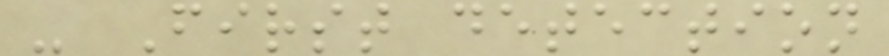- First detection
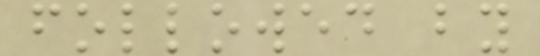followed by
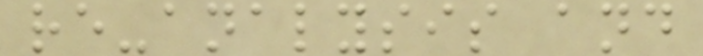re-analysis and
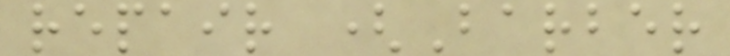repair (Barber
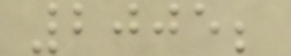2005;
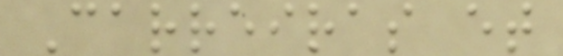Carreiras et
